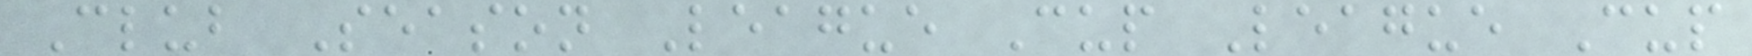Club Season League Cup League Cup
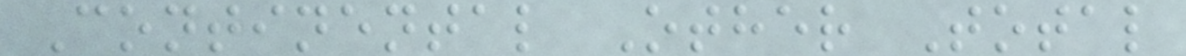Continental Other Total
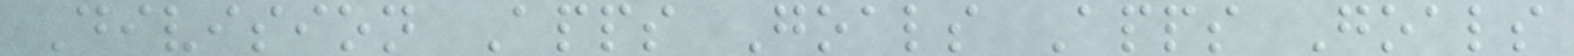Division Apps Goals Apps Goals
